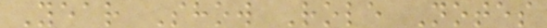Year Show Role Notes
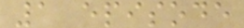1 episode
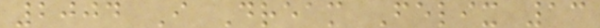2004 I Dream Felix 13
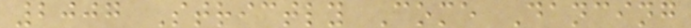2007 Strictly Come Dancing
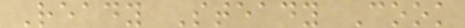Ready Steady Cook
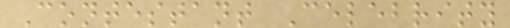Contestant Celebrity
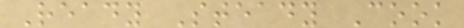Ready Steady Cook
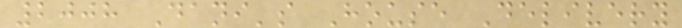2008 Dani's House Delivery
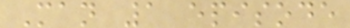Man 1 episode
